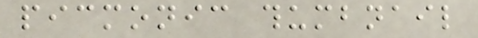picmonic thumbnail
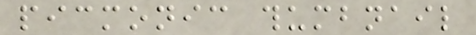picmonic thumbnail
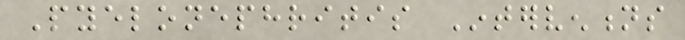Pyelonephritis Interventions
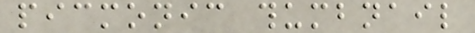picmonic thumbnail
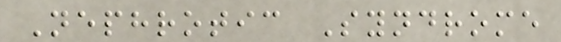Nephrotic Syndrome
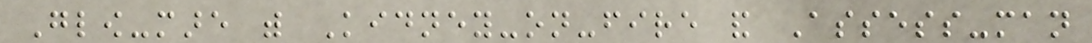Glow-mare with Kidney-on-fire and Assess-man
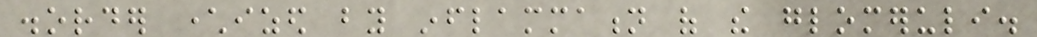disorder characterized by inflammation of the glomeruli.
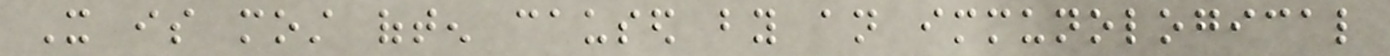It is most often caused by an immunological
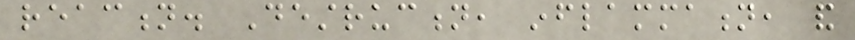reaction. Destruction, inflammation, and
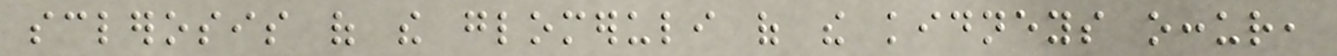sclerosis of the glomeruli of the kidneys occur,
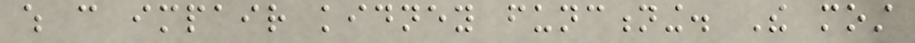which can impair kidney functioning. The most
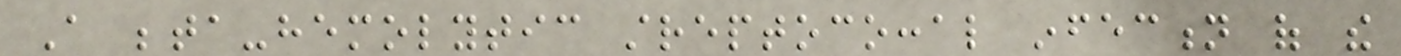A beta-hemolytic streptococcal infection of the
